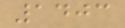1403
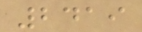2419
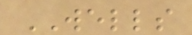WELLS
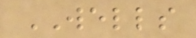WELLS
